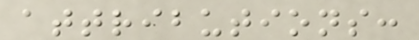attributions:
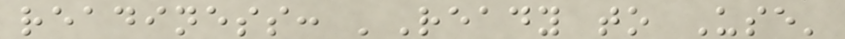readiness: 'Ready to Use'
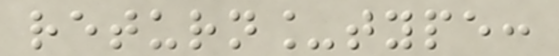return_type:
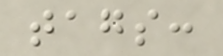tags:
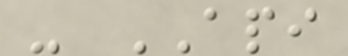- API
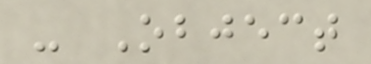- Object
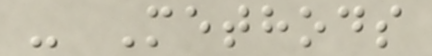- Methods
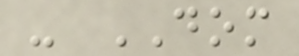- DOM
